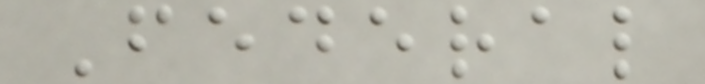Federal
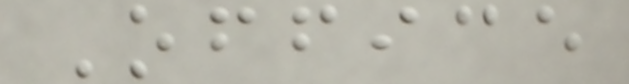Office
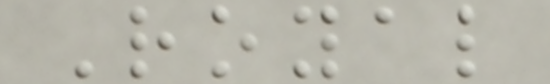Royal
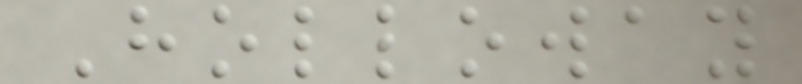Holloway
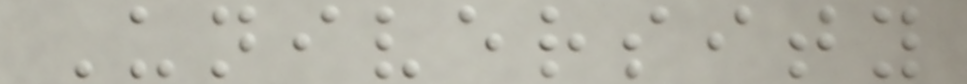University
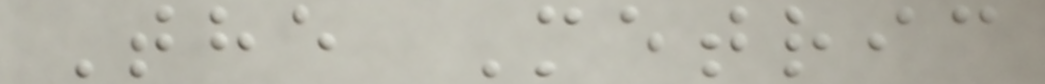The Metric
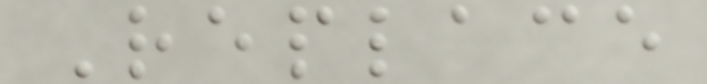Replace
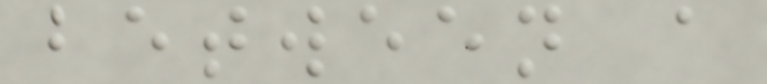between a
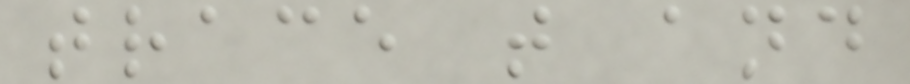trace t and
